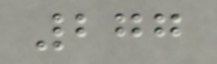277
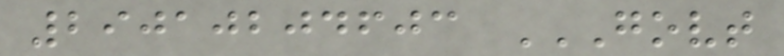29010204603 GOVT
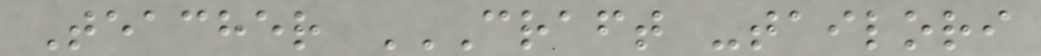Teacher CRAFT -TAILORI
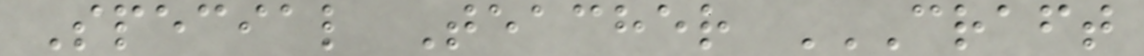Special Teacher CRAFT
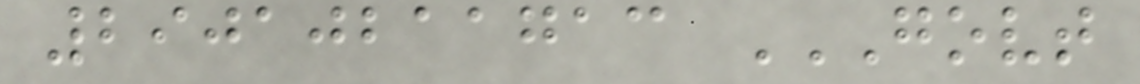29010211713 GOVT
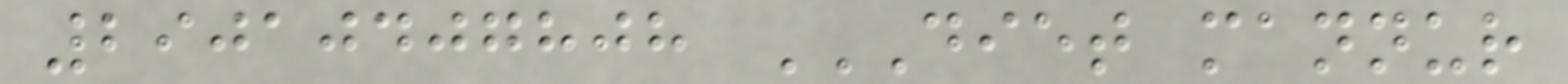29010407808 DIET MANNUR
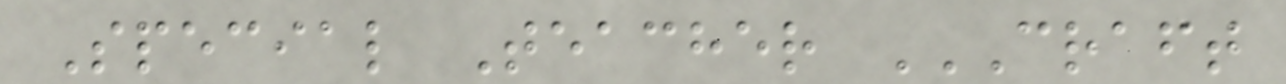Special Teacher CRAFT
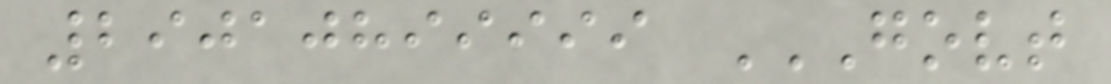29010899999 GOVT
